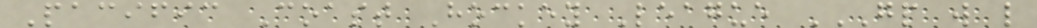Pacific Coast Hockey League GP W L
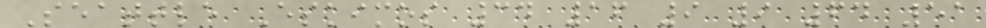Seattle Eskimos 34 16 9 9 64 51
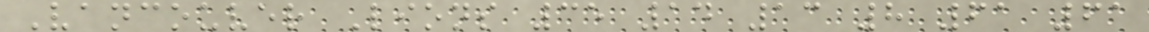Vancouver Lions 35 14 13 8 61 61
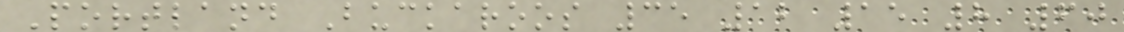Portland Buckaroos 35 12 15 8 60
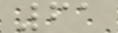61
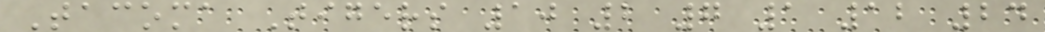Tacoma Tigers 10 2 7 1 12 24
